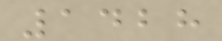1428
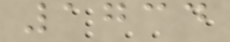1734
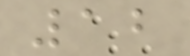12
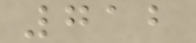712
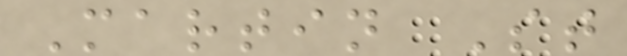Martin St
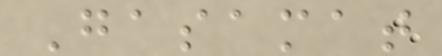Gasamat
